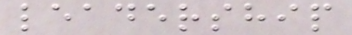leadership
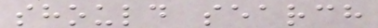should search
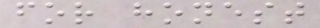for honest
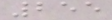255
